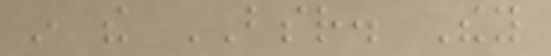in the BSR. They
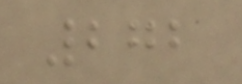272
